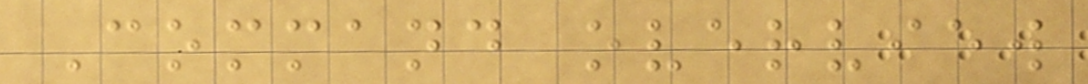Command overview
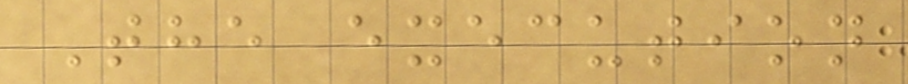The execution
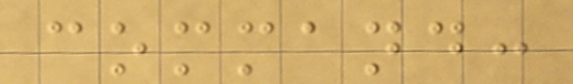command:
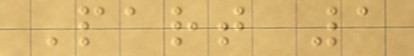Part 1
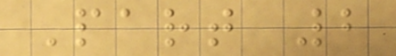Part 2
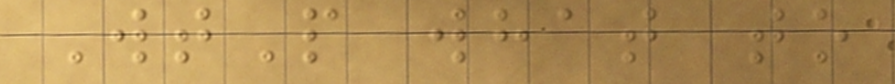WtP what to
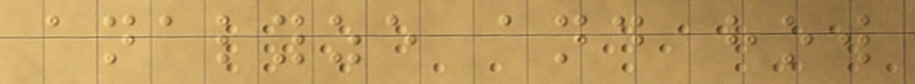analyze and how
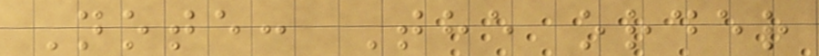Note: The order
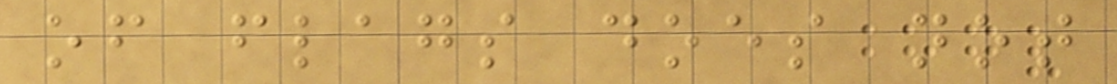of flags does not
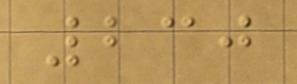230
